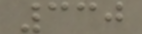330
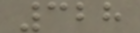328
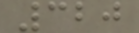320
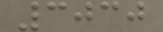3030
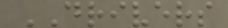DRIVERS
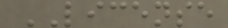LICENSE
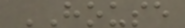HOUSE
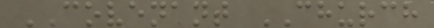COVENANT CHURCH
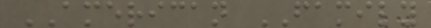AMERICAN FAMILY
